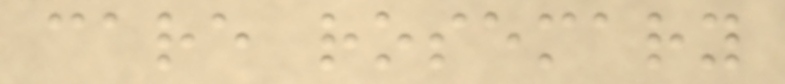care rosemary
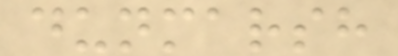dunmarsh
